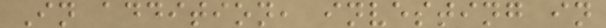In addition, investing in
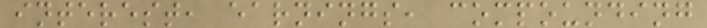interest, earnings, compounding
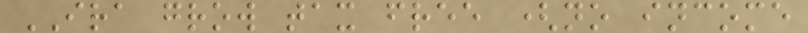IRA grow tax free (no income
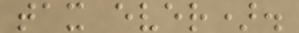tax ever).
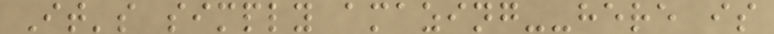It's simply amazing--here is
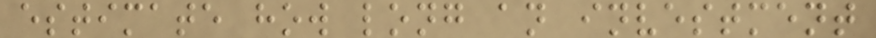estimate how long an investment
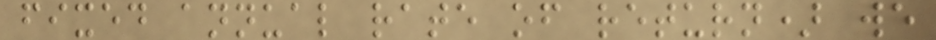fixed annual rate of return) we
